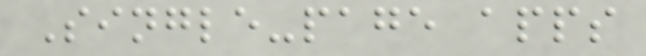Single-page apps
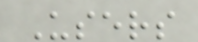Users
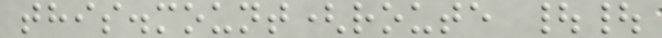this.mount(route ||
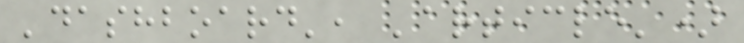'dashboard', 'article')
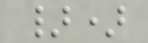})
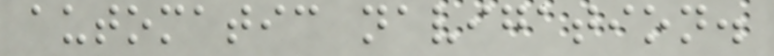automatic navigation.
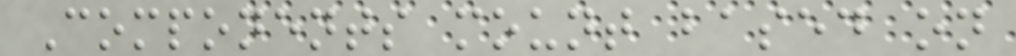Components mount based on
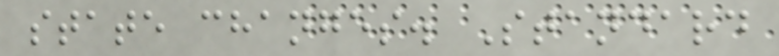state changes. Standard
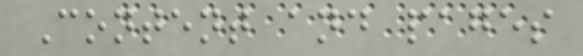Content and pages
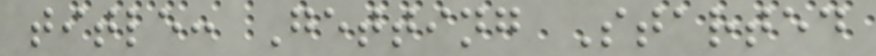title: Getting Started
